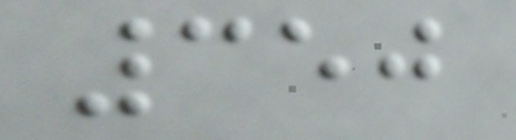350
